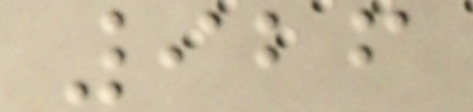926
